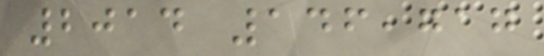2014 146,717
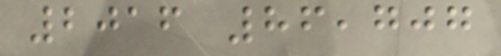2016 86,707
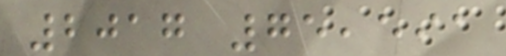2017 75,591
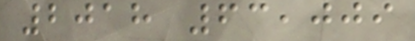2018 63,009
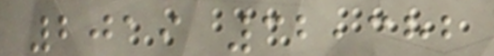2019 32,382
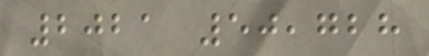2021 50,728
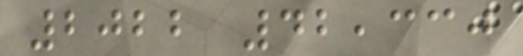2022 42,330
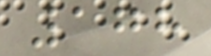178
